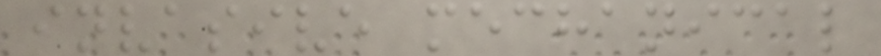invasive mechanical
